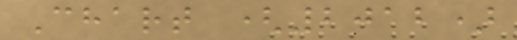Chart (2012)
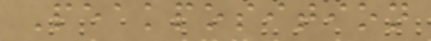Peakposition
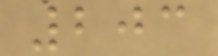203
